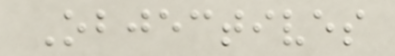Objectives
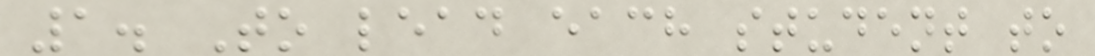1. To lead each student to
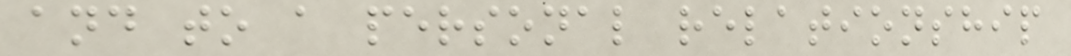and to a personal relationship
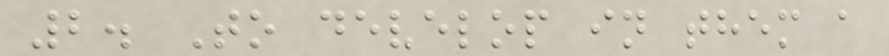2. To develop in them a
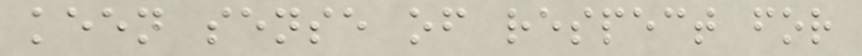keen sense of respect for
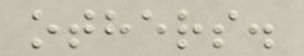others.
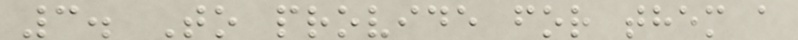3. To provide for them a
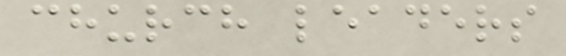church leaders
